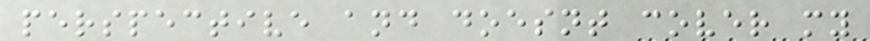perspective and doesnt cover my
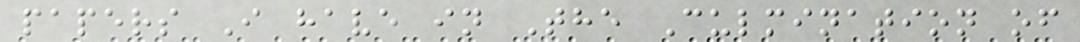papers I have in The Culmination of
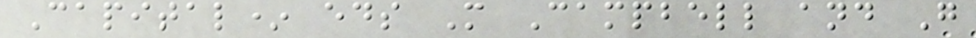Capital* eds M Campbell and G
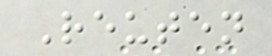Reuten
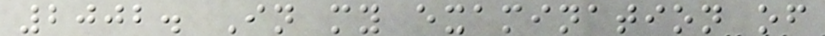2002. In my examination of
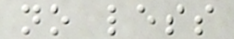no less
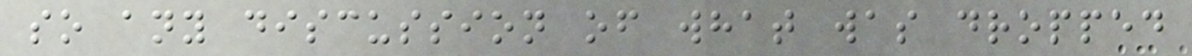so any discussion of what was dropped
